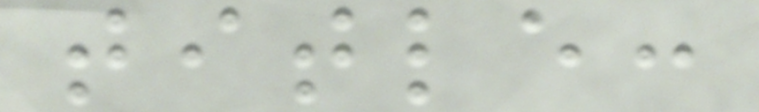title:
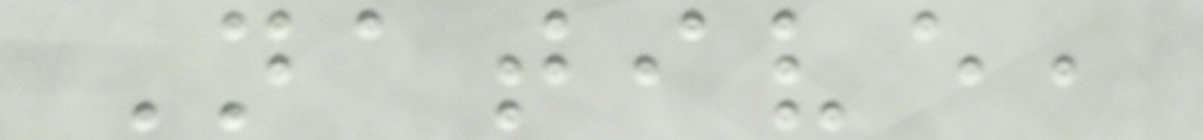Native,
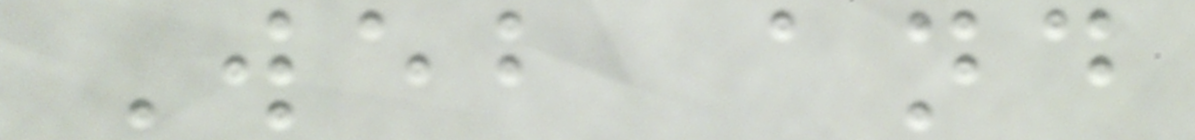Web and
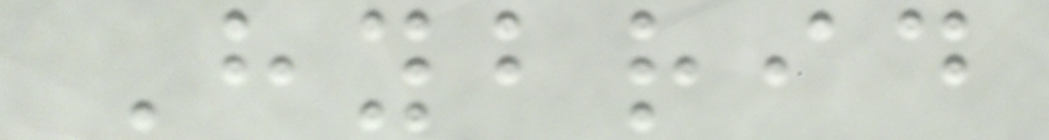Hybrid
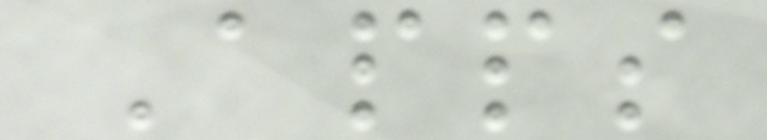Apps
